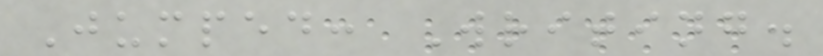Jumped: Writing.
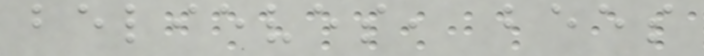believes, bees
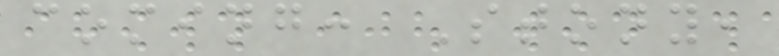coming: Stony,
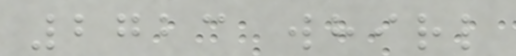2723 whirl
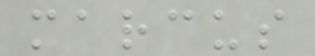marcus
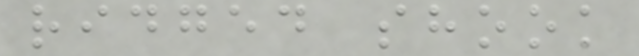ridged shook
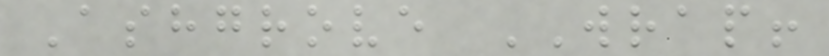Ashgrove WRAP!
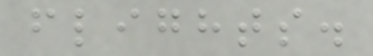flights.
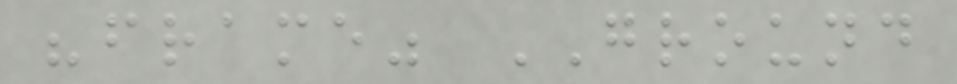"frame" GROUND
